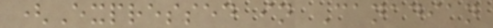(Expressed in Canadian
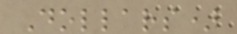Dollars)
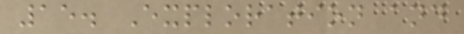15. Exploration and
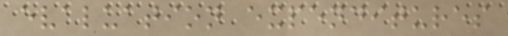evaluation expenditures
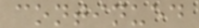continued
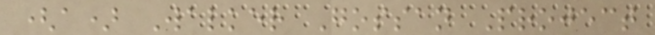(a) Walker Gossan Project
